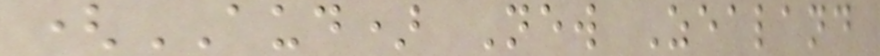(AUD) New Zealand
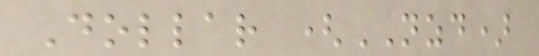Dollar (NZD)
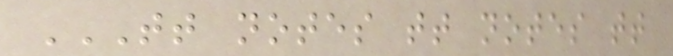TT NOTES TT NOTES TT
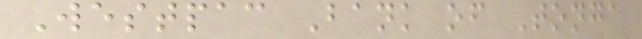Westpac Bank of Tonga
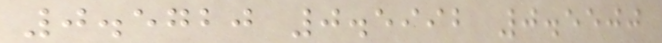0.5720 0.5992 0.5500
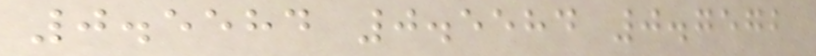0.5584 0.5584 0.7572
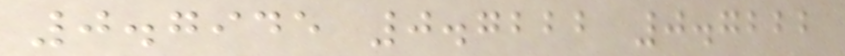0.7945 0.7222 0.7222
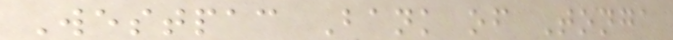Westpac Bank of Tonga
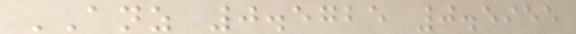ANZ 0.5725 0.5955
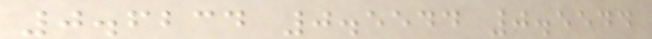0.6234 0.5544 0.5544
